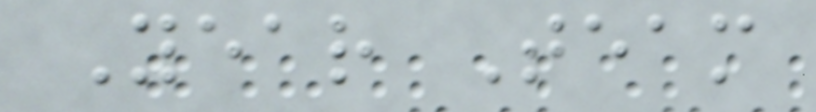Year Team
